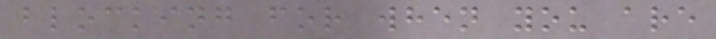blocking for when you are
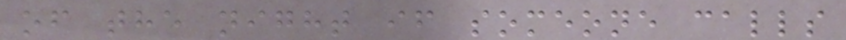of the night if someone calls
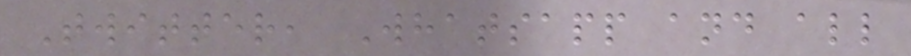Twitter, Whatsapp and all
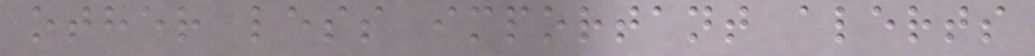other less important alerts
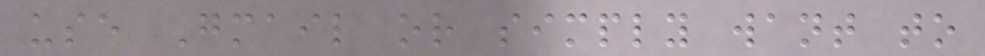use Gmail or simply want to
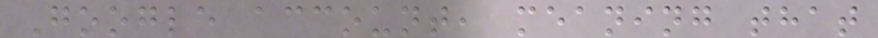Google account, meaning that
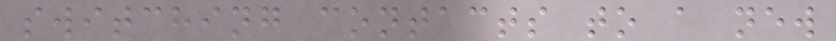switching contacts to a new
